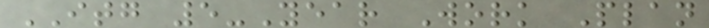ITG 5-Year Work Plan
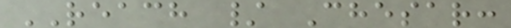REACH / Chesar:
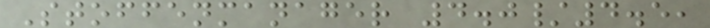Stoffenmanager 4.0/4.5,
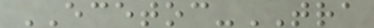ECETOC-TRA
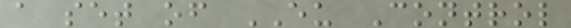a set of EU Control
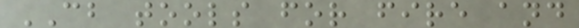CB tools for fire and
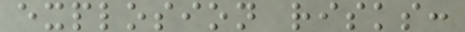explosion risks:
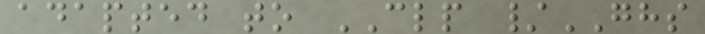adapted to CLP /GHS
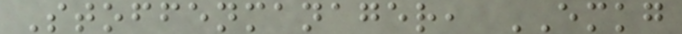Stoffenmanager, EMKG
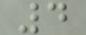4
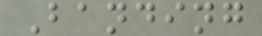Banding
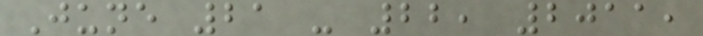June 21 - 22, 2011,
